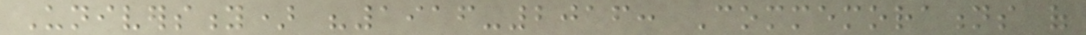University) "1916-2016: Commemorations of
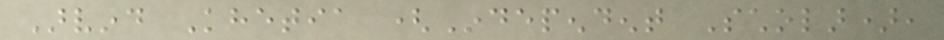Arvind Khetia (Independent Scholar),
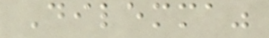Dilemma"
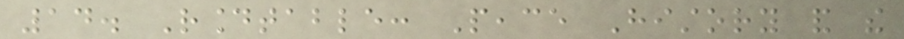14. Roundtable: Peace History and the
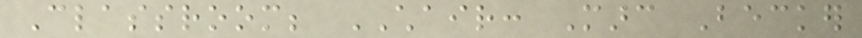Classroom; CHAIR: Marc Becker
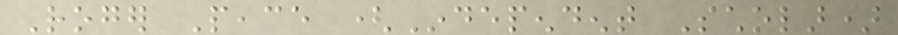Roger Peace (Independent Scholar)
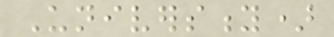University)
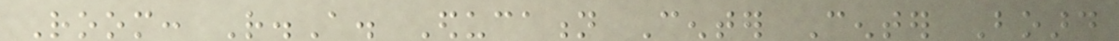Room: R.A. Education Center Center Board
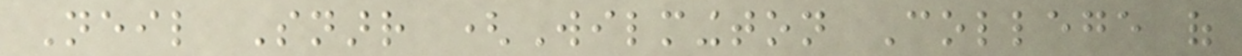Neil Snarr (Wilmington College of
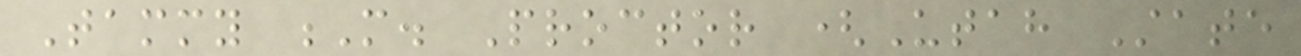Tammy M. Proctor (Utah State
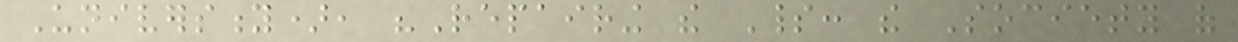University), "Repairing the Spirit: the Society of
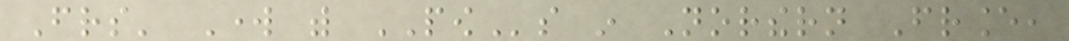Friends' Work with POWs in Northern France,
